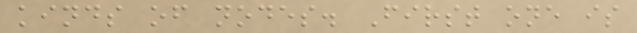kinds of nodes. First one is
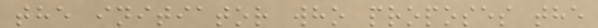the initiator who proposes the
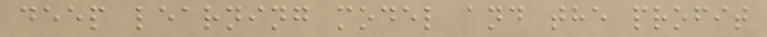deep learning model and the profit
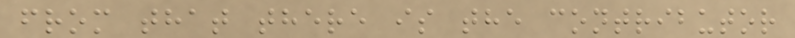from that there is the contributor
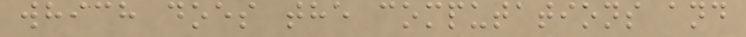which does the computations and
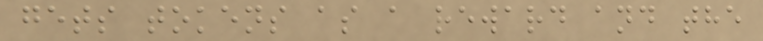gets tokens as a reward and the
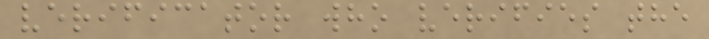verificator who verifies the
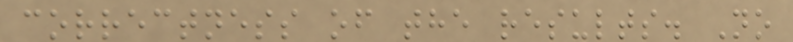correctness of the results. No
